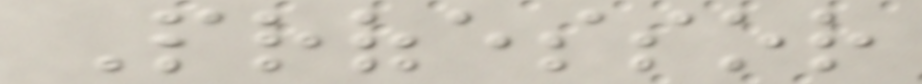Professor
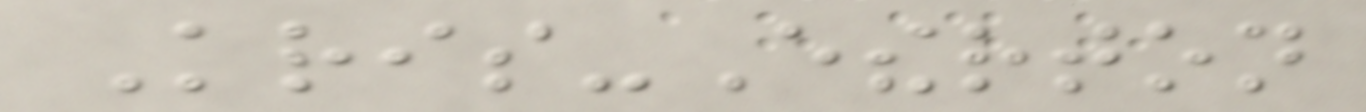Kris-Etherton
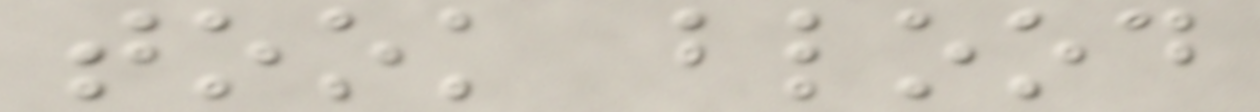took blood
